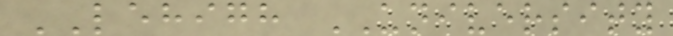LEHIGH UNIVERSITY
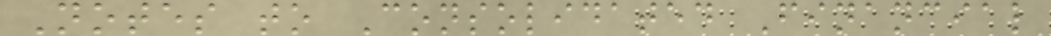Notes to Consolidated Financial
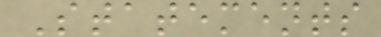Statements
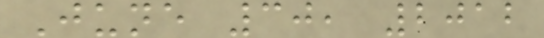June 30, 2012
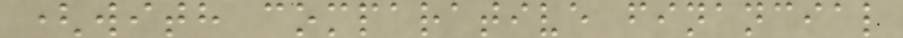(with comparative financial
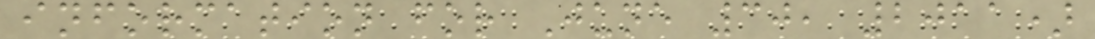information for June 30, 2011)
